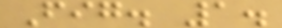Fig. 1.
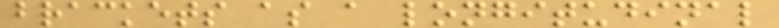brackets as a longitudinal
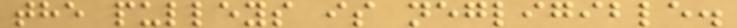the pulleys is negligible.
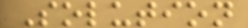Solution
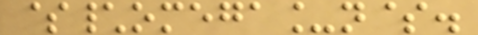$\omega_n$.
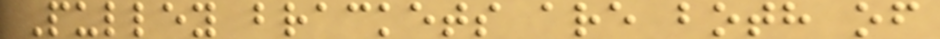Pulley brackets are both of
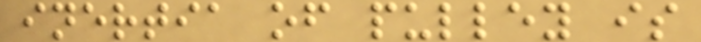inertia of pulley is
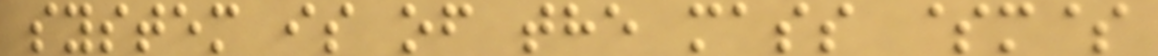system is of the mass $m$
